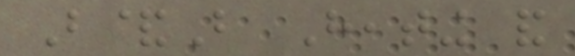B&B Heating and
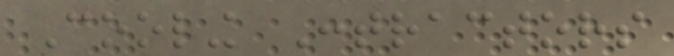Cooling Contractors
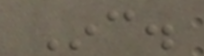Inc.
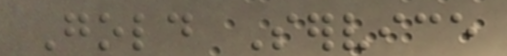Gold Service
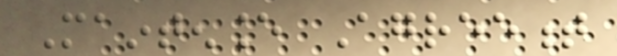Maintenance Agreement
